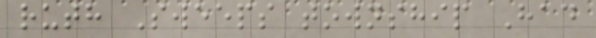ruth Sweeps township Had
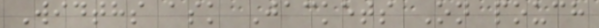Widths ask Jackets On pouch
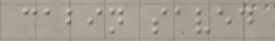cabin saved
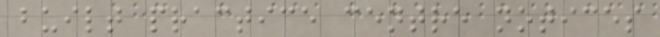built practice centre notices
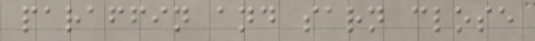paraffin and sarn close
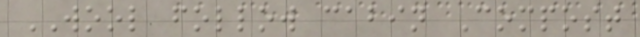WOOL follow cabin Compost
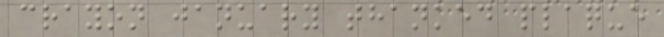crayon january thanked plaque
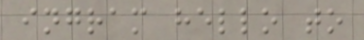ingram hello to
